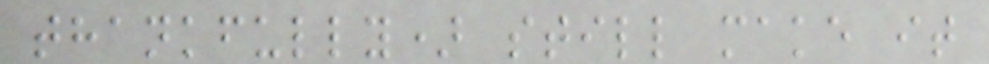thankfully) still make it
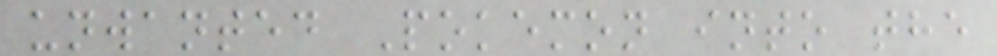unwanted Pokemon into the
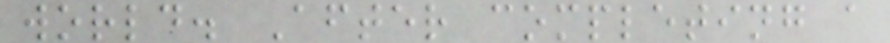world. After completing a
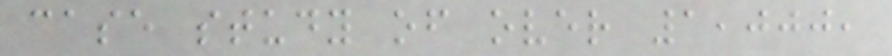case study of over 1,000,
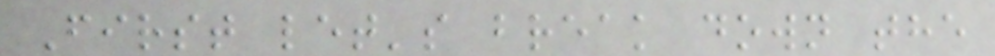First let's break down the
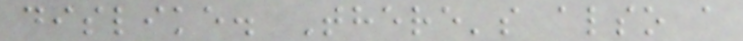dislike. There's also a
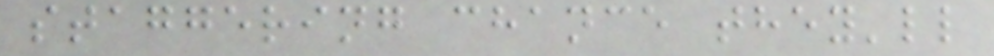staggering chance they'll
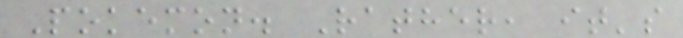Pokemon. Rather, it's
